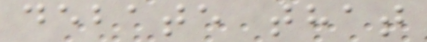debate that
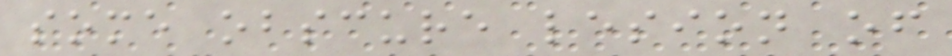some obscure lesion of
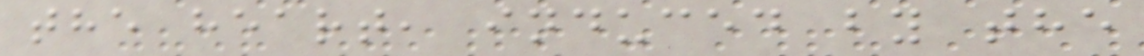the heart, induced by the
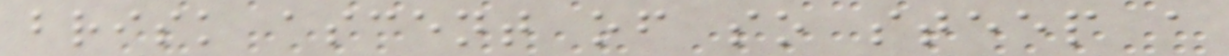brisk ascent of so steep a
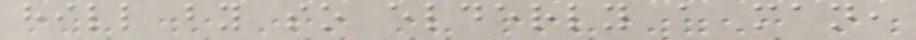hill by so elderly a man,
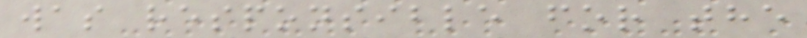was responsible for the
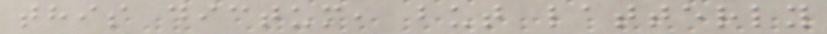this dictum, but latterly
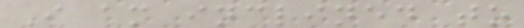I am inclined to
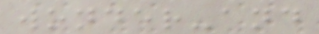wonder-and
